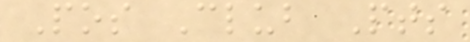Pos Club Pts
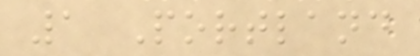1 Portland
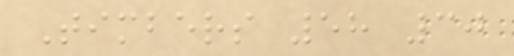Timbers 58 30
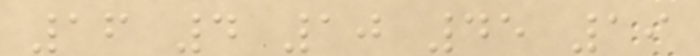16 4 10 45 19
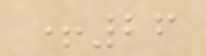+26
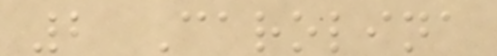2 Carolina
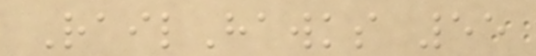RailHawks 55
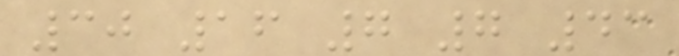30 16 7 7 43
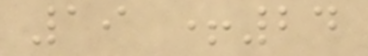19 +24
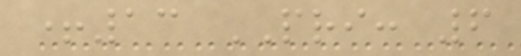+13 PRI: 6
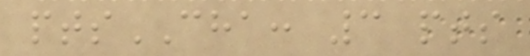ptsCHA: 3 pts
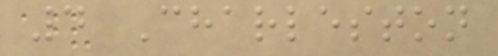4 Charleston
